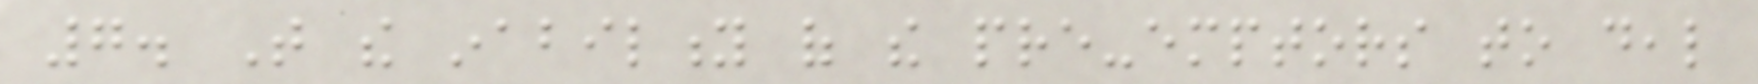7. That the inability of the pre-emptors to deal
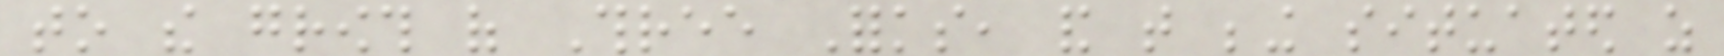to the growth of Three Forks, and that being situated as
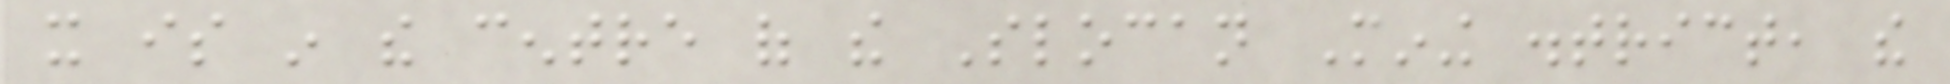it is in the centre of the Slocan Mining district, the
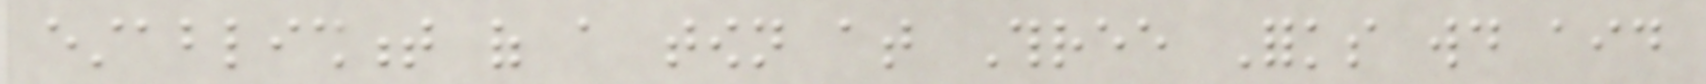establishment of a town at Three Forks would aid
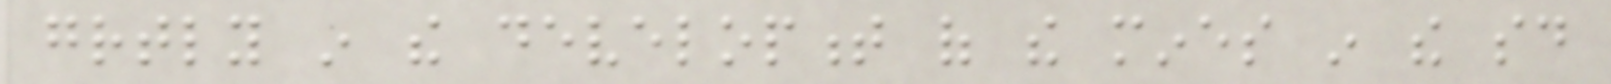greatly in the development of the mines in the said
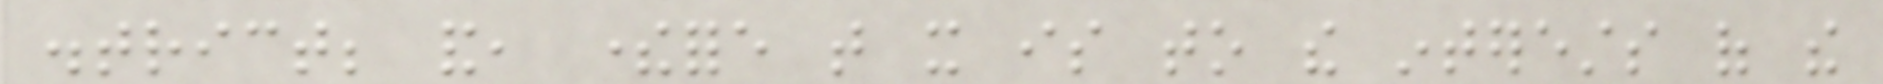district; and, therefore that it is to the interests of the
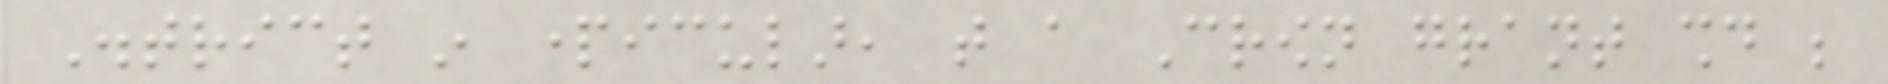District in particular, that a Crown grant should be
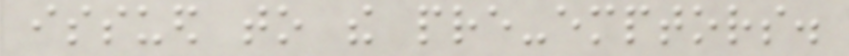issued to the pre-emptors.
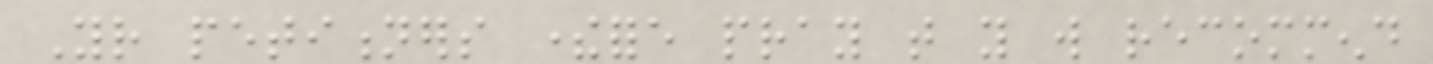Your petitioners therefore pray that you will recommend
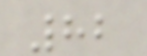82
